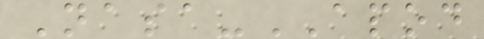Nasa-APOD
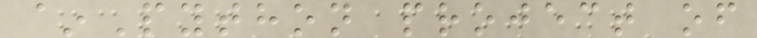~Python project of
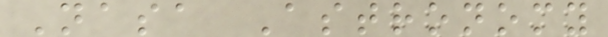Nasa Astronomy
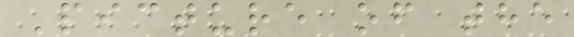Picture of the
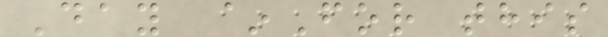Day ~For this
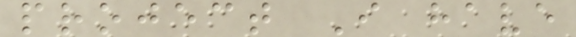project I have
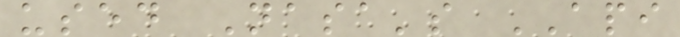used Nasa's API
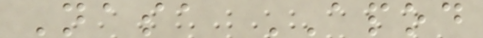Nasa APOD
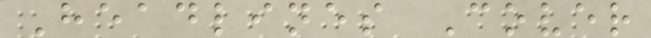Headlines Cover
